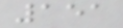151
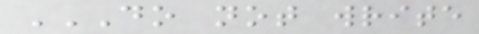DO NOT WRITE
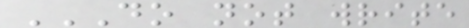DO NOT WRITE
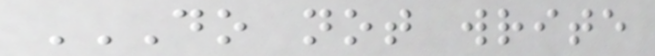DO NOT WRITE
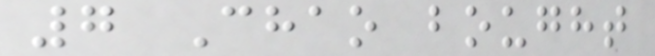7 Chao bought
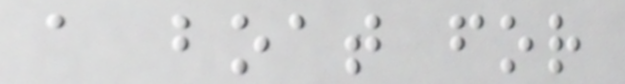a boat for
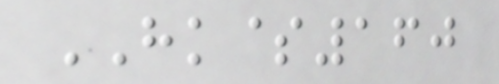HK$160
